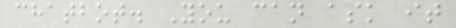chatbot. You can ask it
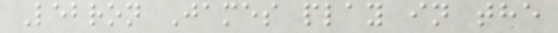Lebron James play in the
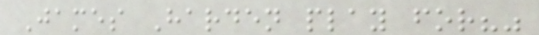James Harden play for?"
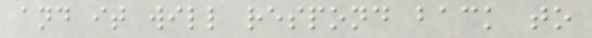and it will respond back to
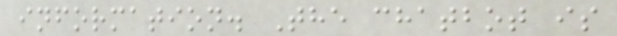information. The chatbot is
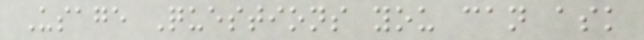Usage Questions you can ask
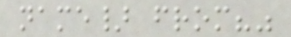name} from?"
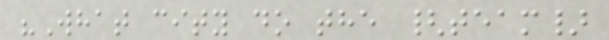"What city do the {team}
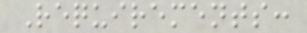Requirements:
